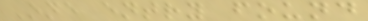One entry found
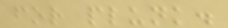for plunk.
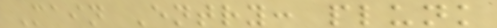Main Entry: plunk
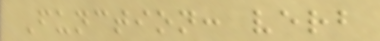Function: verb
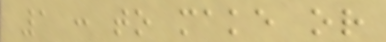1 : to make or
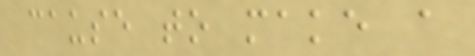cause to make a
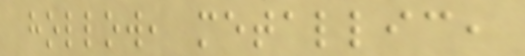hollow, metallic,
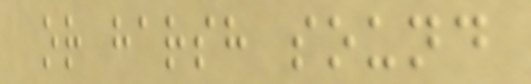or harsh sound
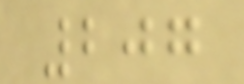207
